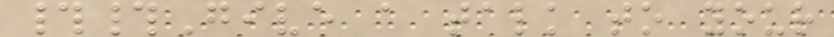##Give a talk to your
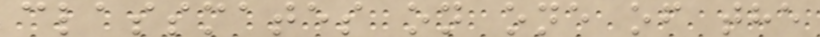classmates on one of the
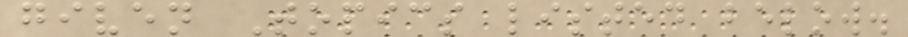given Topics listed below.
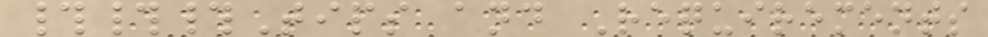###Tips and Requirements
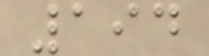194
